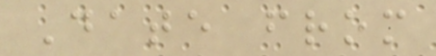Date from
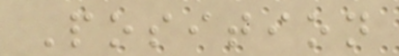Position
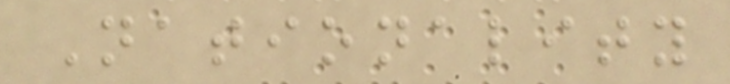Nationality
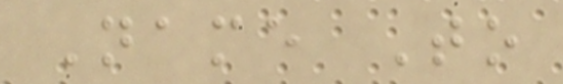Name To
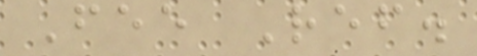Fee Ref.
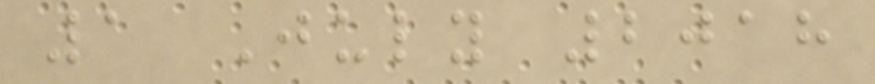1 July 2018
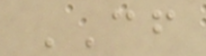CF
